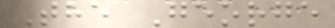The George
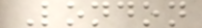London
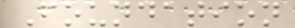Foundation
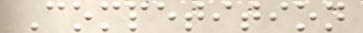Competition
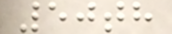50th
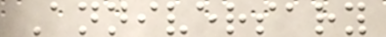Anniversary
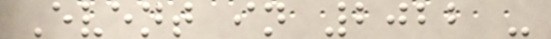Event in 2022 -
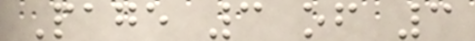Page 3 of 3
